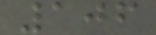106
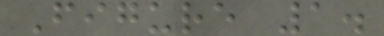Figure 1.
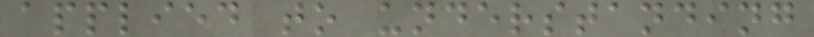applied to understanding
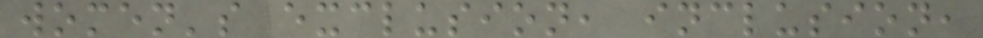women's exclusion, inclusion,
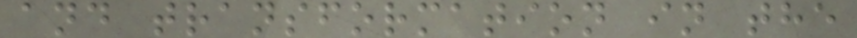and transformation in the
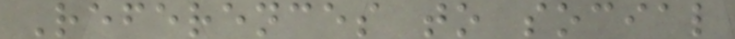References to social
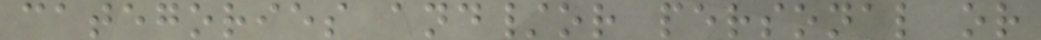categories and/or personal or
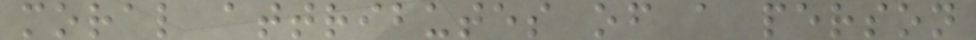moral attributes of a person
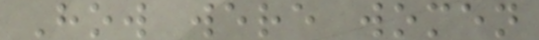How were women
